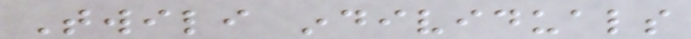Twili individuals
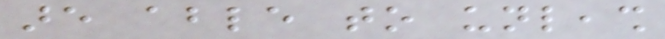are able to unleash
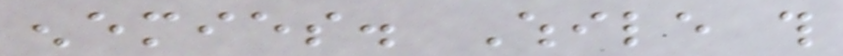enemies. While this
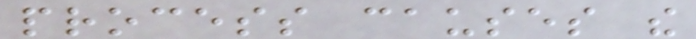process causes the
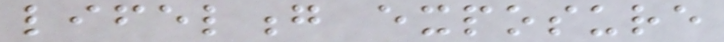lifelong exposure
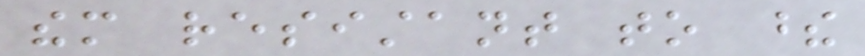them resistant to these
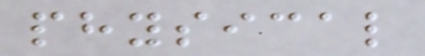physical
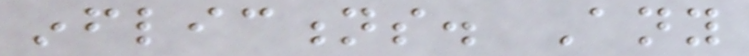inflictions. Any
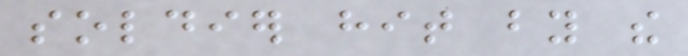soldier hit by the
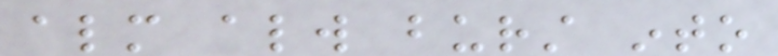almost always burst into
